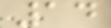14
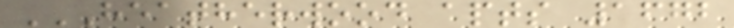HEATHERWOOD APTS 1672
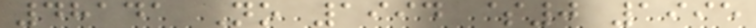48141 No 1994 $0 1995
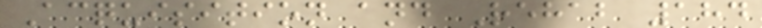Acquisition and Rehab 184
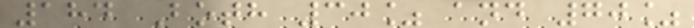184 Both 30% and 70%
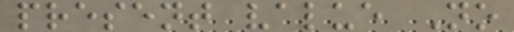present value No
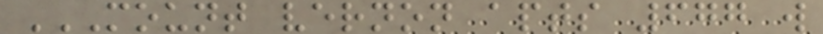MOUNT VERNON APTS 677 W
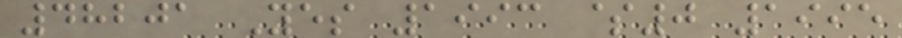48201 Yes 1993 $0 1995
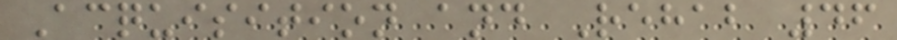Acquisition and Rehab 46
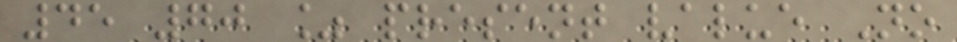45 70 % present value No
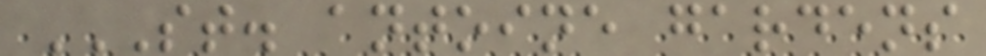ST. ANTOINE GARDENS
